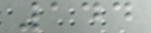144
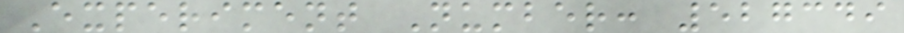Experiment Number: 527349
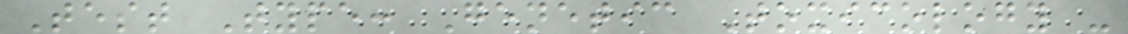Test Type: Genetic Toxicology -
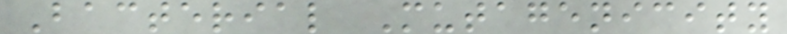Bacterial Mutagenicity
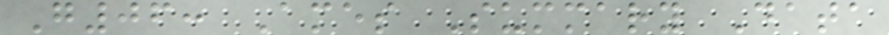G06: Ames Summary Data
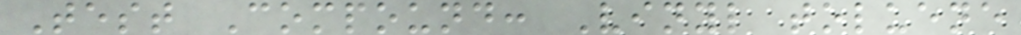Test Compound: Vinyl toluene
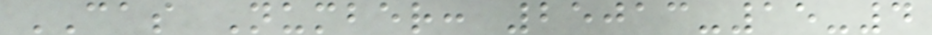CAS Number: 25013-15-4
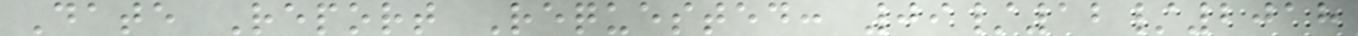Date Report Requested: 09/12/2018
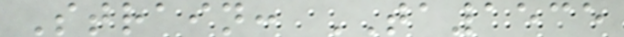Strain: TA1535
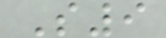S9
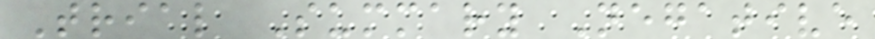Trial Summary Negative
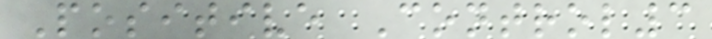Positive Control3
